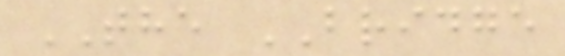THE BRIDGE
